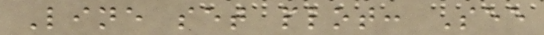Line set plot: See
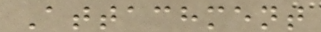Attachment
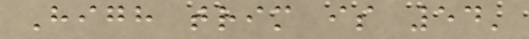High trim is 54'
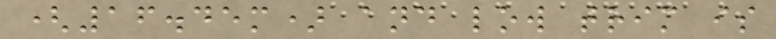(16.45m) and low trim is
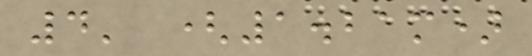4' (1.21m)
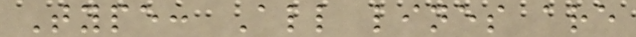Type: All lines are
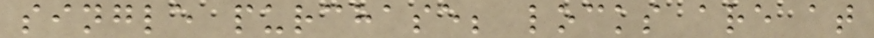single purchase; locks are at
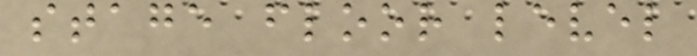stage floor level
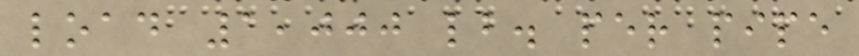load 1,000 lb. per pipe
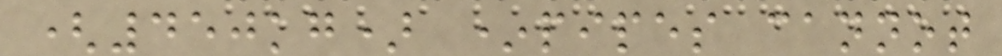(450kg) *pipes cannot
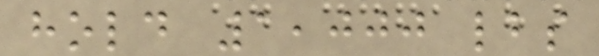hold 1,000 lbs
